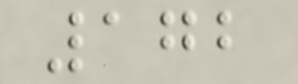172
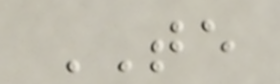TE
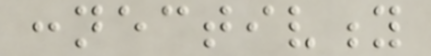connectivity
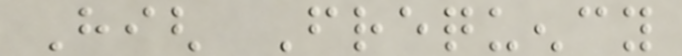High Frequency
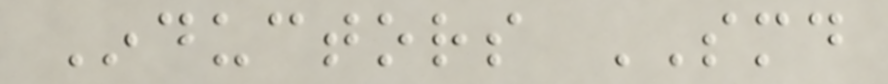Inductors SMD
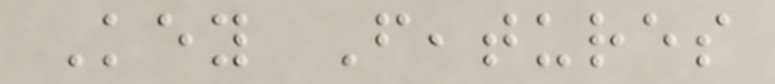Key Features
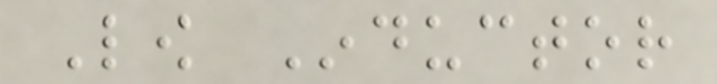Low Inductor
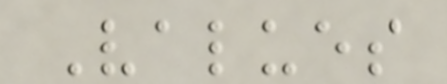Values
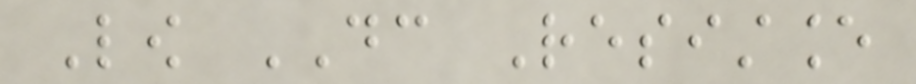Low DC Resistance
